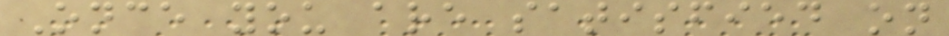Once you are satisfied on
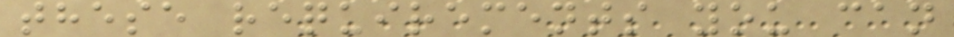these requirements you can
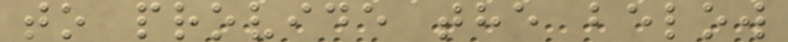to provide the below
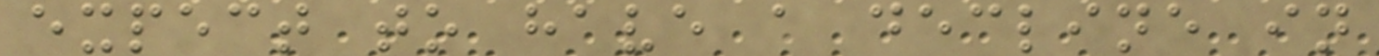expect to have a decline in
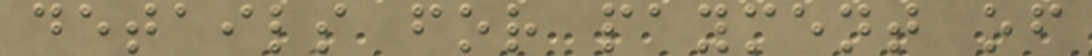details for payment of
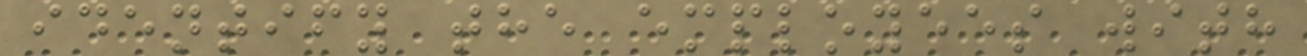identify the employees with
